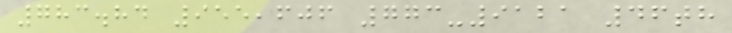783.84 955,606 773-9121 46th
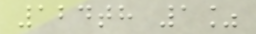124th 1%
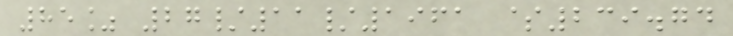85% 27/11/1961 $239.74
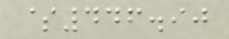$446.90
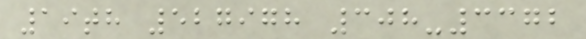19th 527978 308-3372
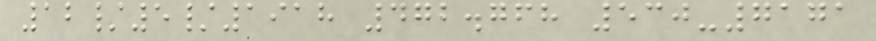12/5/1918 472.768 530-7171
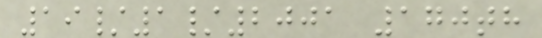19/1/2001 170th
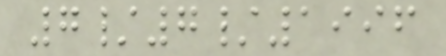7/7/1996
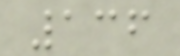136
